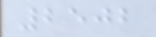2502
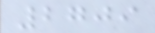2709
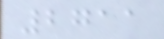2711
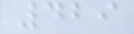429
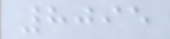8095
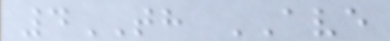4TH AVE
